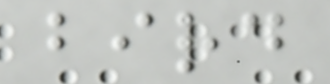bird
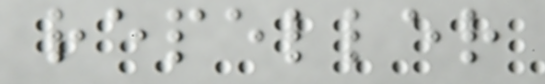repeller
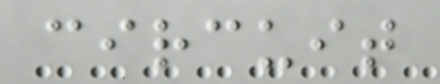circuit
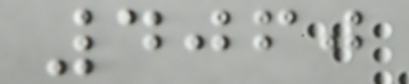4060
